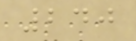240
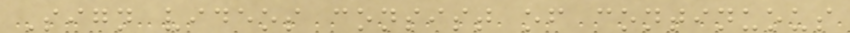Sign videos consist of continuous
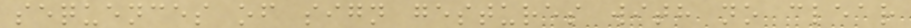sequences of sign gestures with no clear
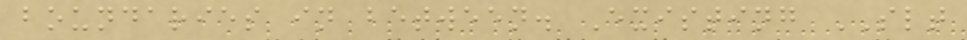boundaries in between. Existing SLT
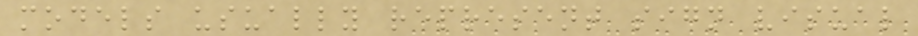models usually represent sign visual
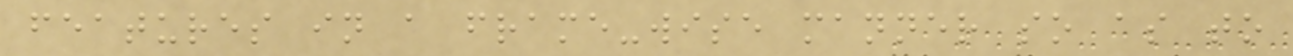features in a frame-wise manner so as to
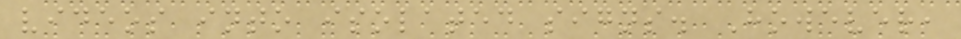videos into isolated signs. However,
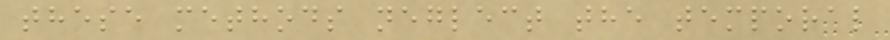these methods neglect the temporal
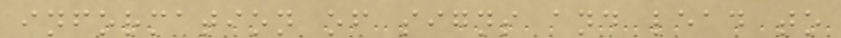information of signs and lead to
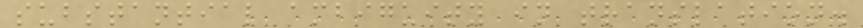substantial ambiguity in translation.
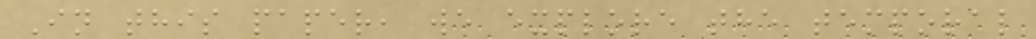In this paper, we explore the temporal
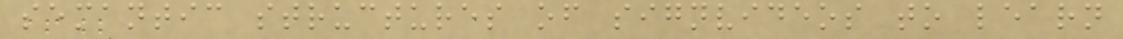semantic structures of signvideos to learn
